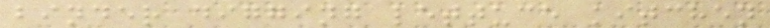binder digging lettuce kitchen
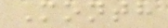Month
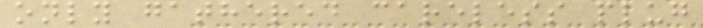only gathered careless plug
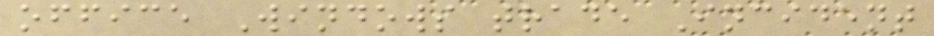office Windows trade Incident
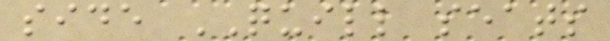side QUILL seats
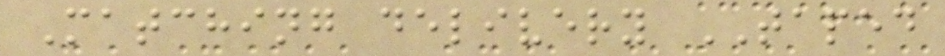Matching delivery TAPED
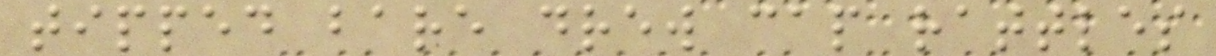tipped bare drew cap rattles
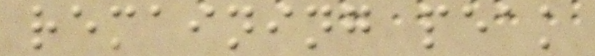remaining peak
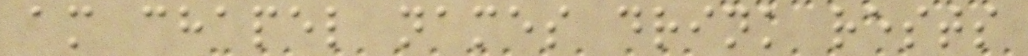am chapel names drink rests
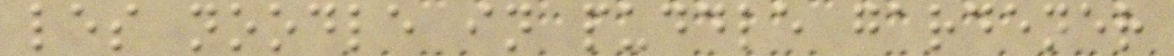les noodle in puddle gardener
